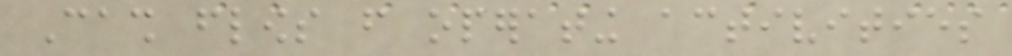Cash flows from operating activities
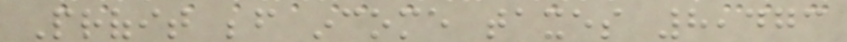Profit before income taxes 8,473
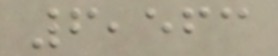6,563
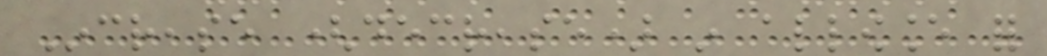Increase (decrease) in allowance for
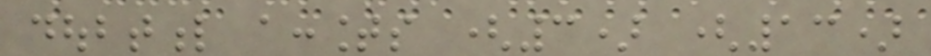doubtful accounts (3) (13)
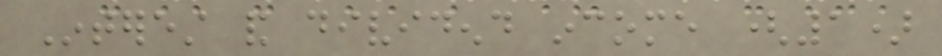Interest and dividend income (1)
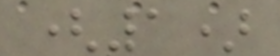(1)
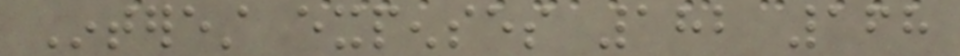Interest expenses 182 168
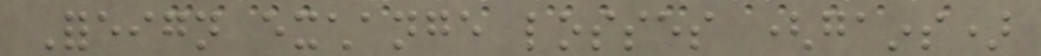Foreign exchange losses (gains)
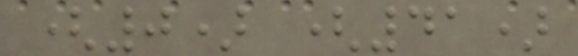(0) (41)
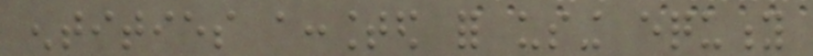entities accounted for using equity
